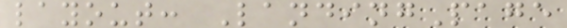layout: LandingPage
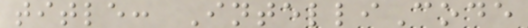title: IntelliCode
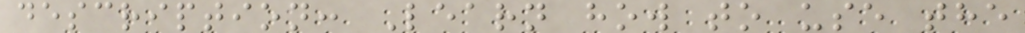description: Learn how to use the
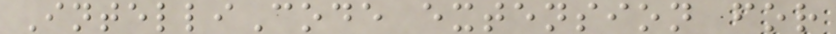IntelliCode extension for
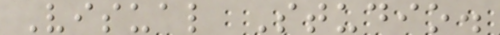Visual Studio.
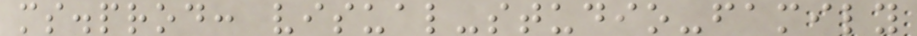ms.prod: visual-studio-family
